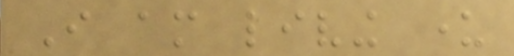I am living under
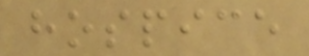hospice
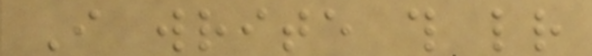I write this letter
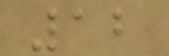12
